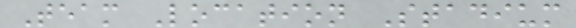Team Location Stadium
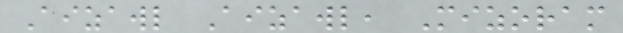Aizawl Aizawl, Mizoram
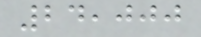24,000
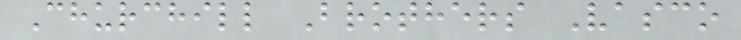Churchill Brothers Vasco
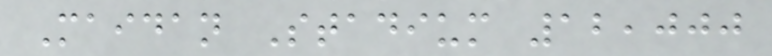Maidan Stadium 12,000
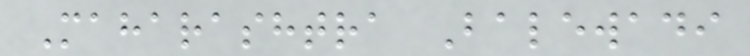Maharashtra Balewadi
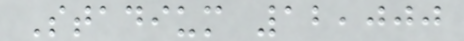Stadium 12,000
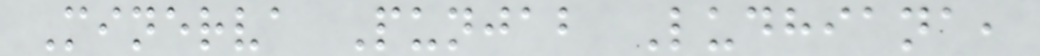Minerva Punjab Ludhiana,
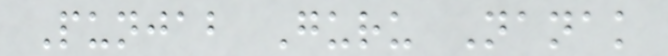Punjab Guru Nanak
